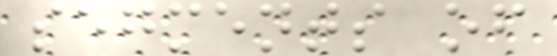segments of
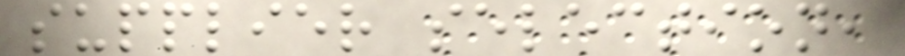supplier selection,
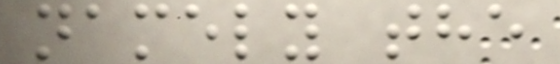namely the
